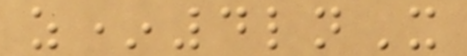z*4lnX
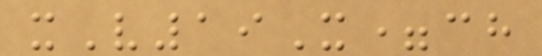xV19X=ch
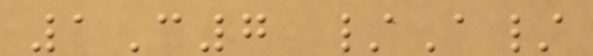1C7 /A/
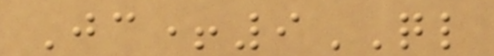Jc+9QL
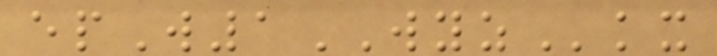epW1WYZkx
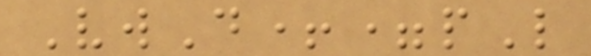VwD+=pL
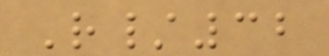R/32
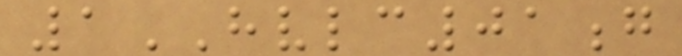1HVLC01g
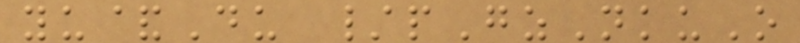yu&Du /pGzNkuO
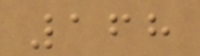168
